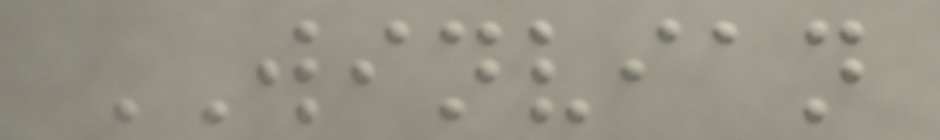WINVIAN
